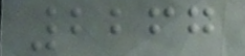2267
